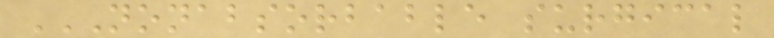NONABSORBABLE SURGICAL
